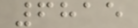6815
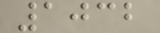1032
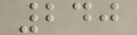240
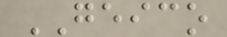GEICO
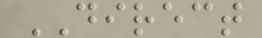DIRECT
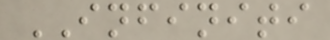INFINITI
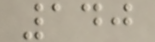140
